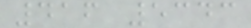416 5343
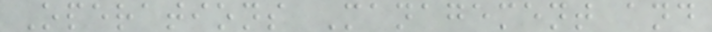Operations Management and
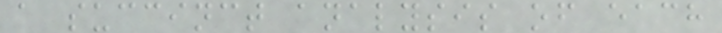a succinct analysis of each
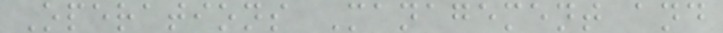Operations Management and
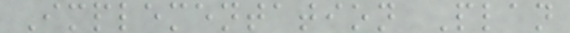Implementation Plan
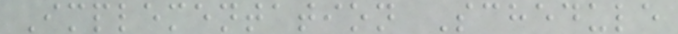Implementation Schedule
